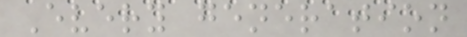Every generation
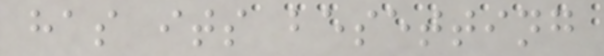has its besetting
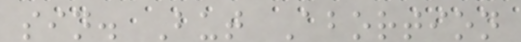sin. But Abortion
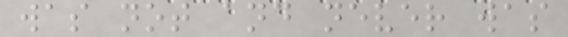was not and never was
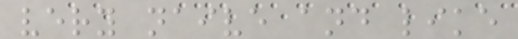very naive and like
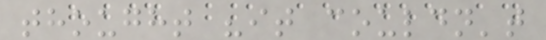thought "it couldn't
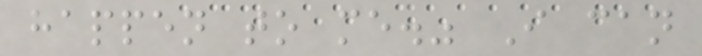happen to me." I can
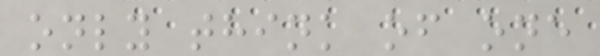only think of one
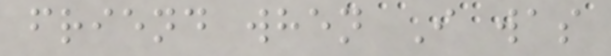friend when I was
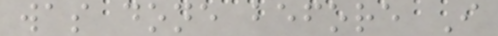was done before I
